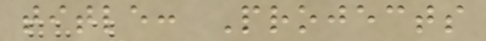title: Projects
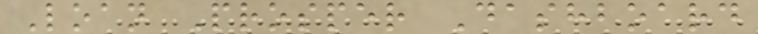Loan Prosper Dashboard
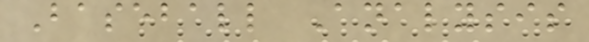Baseball Analysis
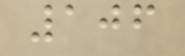106
